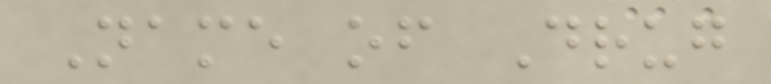Name of Drug
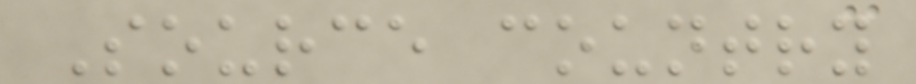Source country
